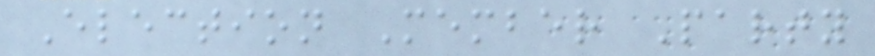Election Member Party
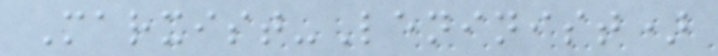Marxist-Leninist)
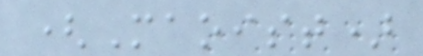(Maoist)
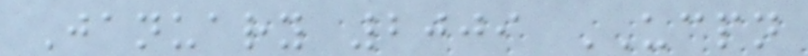January 2009 UCPN
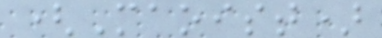(Maoist)
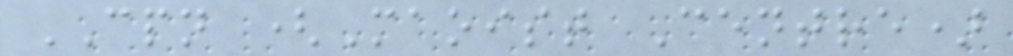CPN (Maoist Centre)
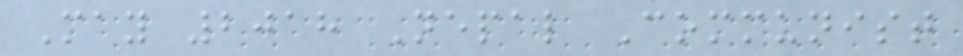May 2018 Nepal Communist
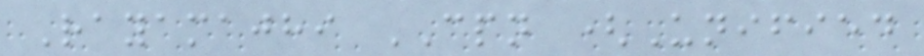Rayamajhi CPN (Unified
